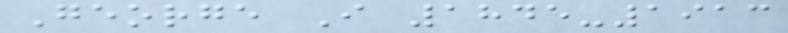George I 1845-1913
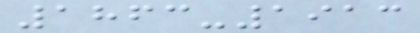1863-1913
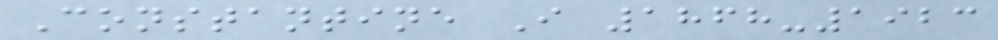Constantine I 1868-1923
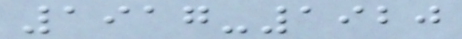1917-1920
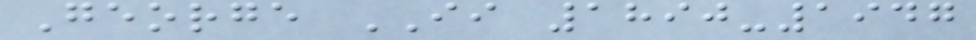George II 1890-1947
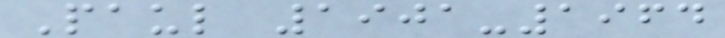Paul 1901-1964
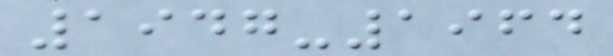1947-1964
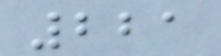221
